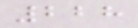228
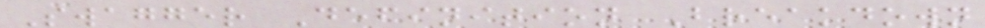Swagger Definition Breakdown
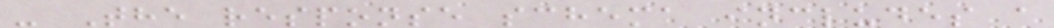- The response schema includes a
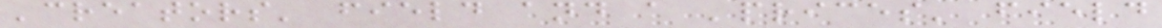'creators' field and a 'prices' field
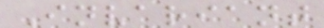Invariant
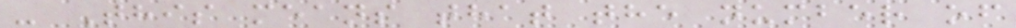- This means that the number of
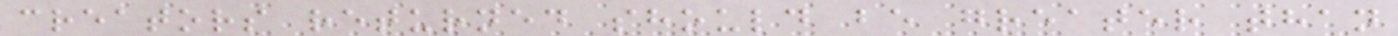creators returned should be greater than
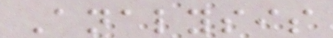Analysis
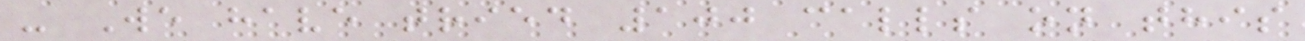- We have tried 100 calls on this
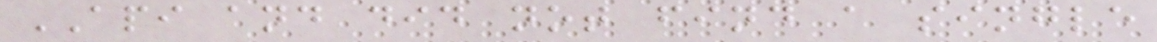API and did not find a single
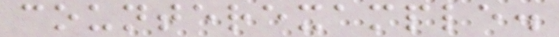counterexample.
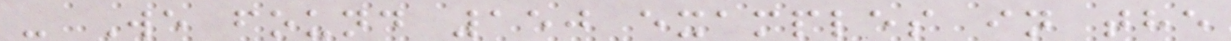- We found 150 examples in the
